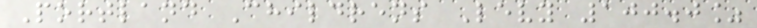Portland Childrens Levy 100.0%
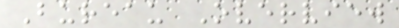Bureau Overview
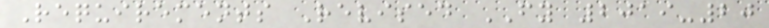Requirements Revised FY 2019-20
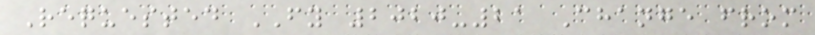Requested FY 2020-21 Change from
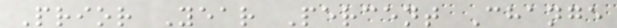Prior Year Percent Change
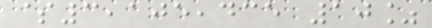$3,105,435 10%
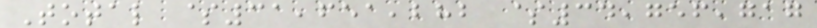Total $31,651,282 $34,756,717
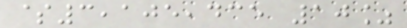$3,105,435 10%
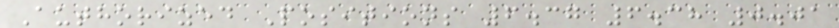Authorized Positions 6.37 6.38 0.01
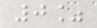0%
